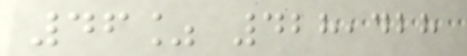46% 428,428
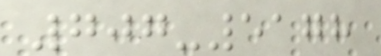707-5178
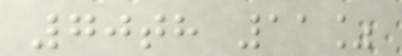70th 11%
